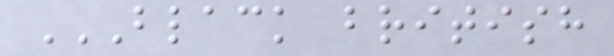BLACK BRITISH
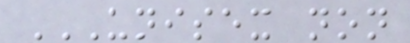UNISEX NON
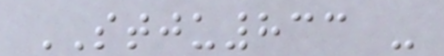STJU833 -
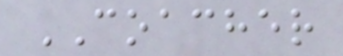COACHER
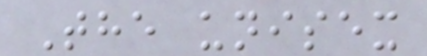The unisex
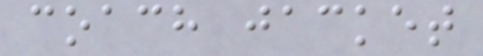coach jacket
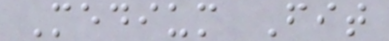Medium Fit
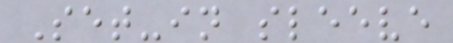Set-in sleeve
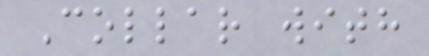Collar with
